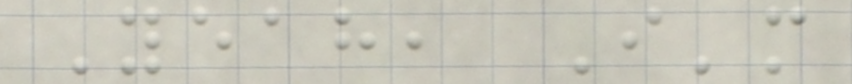Yeah, I'm
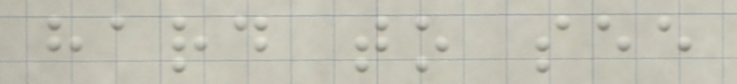hard to see
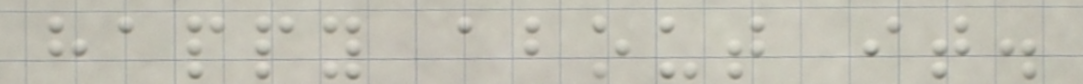happy about it.
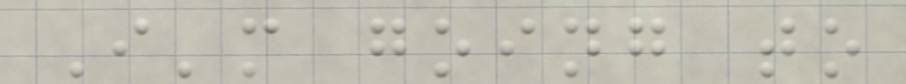I'm going to
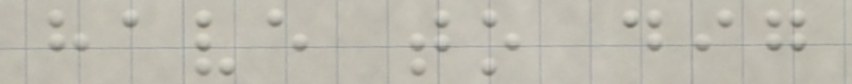have to dig
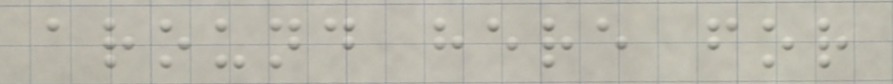around here for
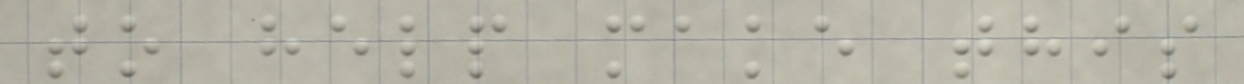to help make this
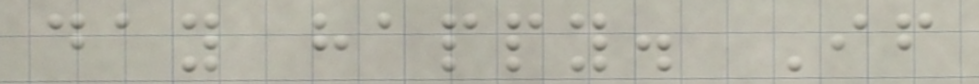day happy. If
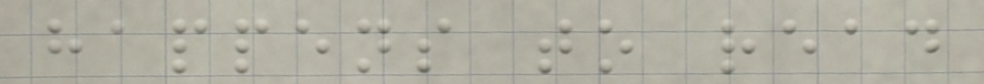happens to read
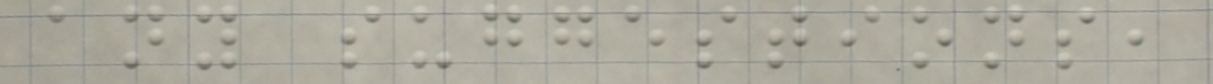any suggestions,
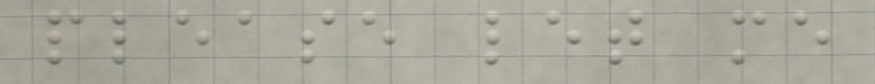please let me
